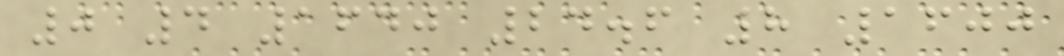0 4 1640 24.6 8 1600
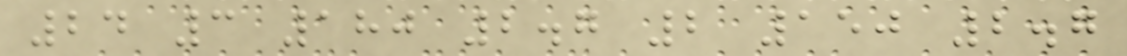24 3 180 2.7 2 150 2.7
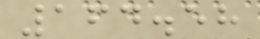164.58
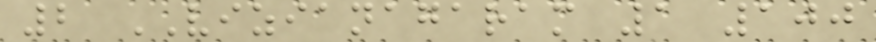2 VIZIANAGARAM 1 100
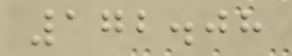172.08
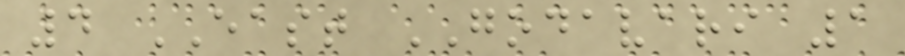4 EAST GODAVARI 1
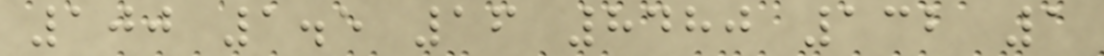100 1.5 16 8480 132 1
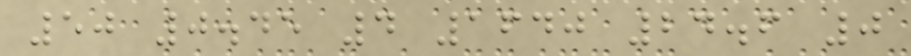50 0.45 4 1640 24.6 0
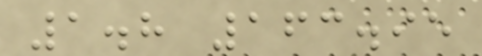1.8 163.95
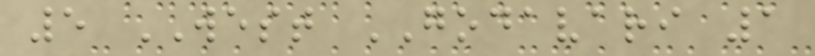5 WEST GODAVARI 1
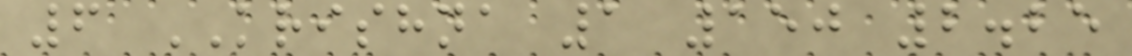6 KRISHNA 1 150 2.25
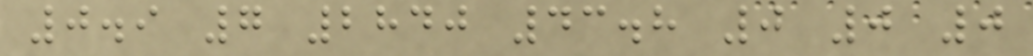0.9 7 2840 43.8 0 0 0
